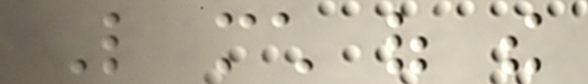Like much of the
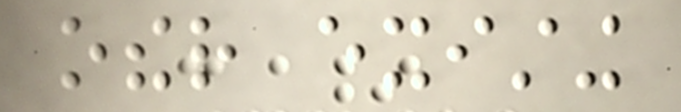other existing
